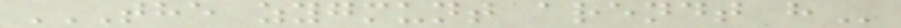THE ZYGMUNT ARENDT H
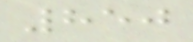850
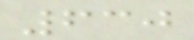630
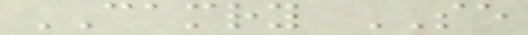CAMRY SE
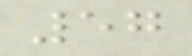57
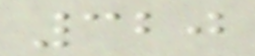320
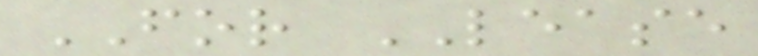FOR LEASE
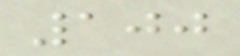100
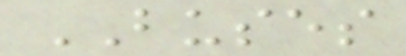BUSES
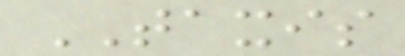TAXIS
